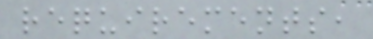requirements,
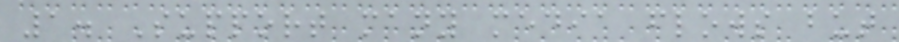1. Support many media flows but
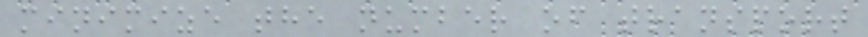minimize the number of transport
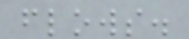flows.
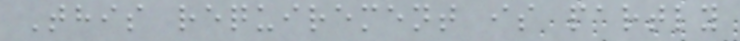This requirement is partly
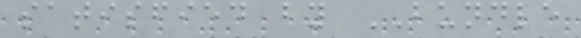satisfied by BUNDLE
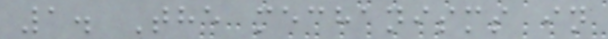1. The mechanisms in
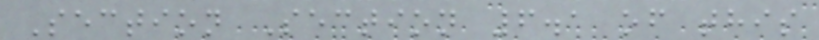Section Section 6.1 of this
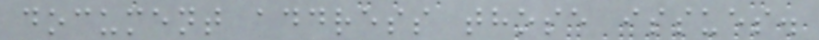document address those issues.
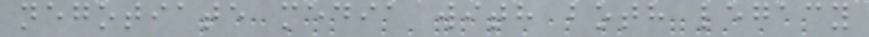negotiate media with both legacy
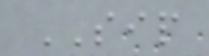SIP
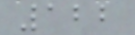122
